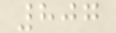807
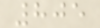805
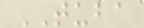TUBA
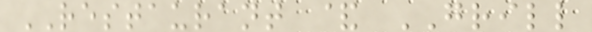RESTAURANT & GRILL
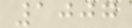1007
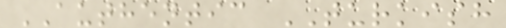AUTHENTIC TURKISH
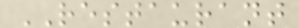RESTAURANT
